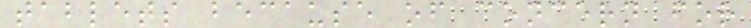tablets because of concern for
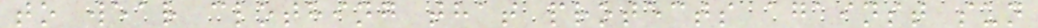to wear clothing that protects against sun
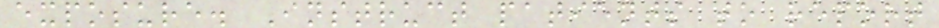exposure. Instruct patients to report
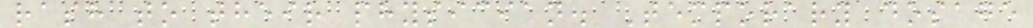rash to their physician. Temporary dosage
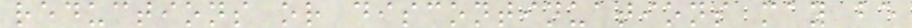reductions or discontinuations may be
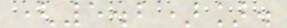(5.2)].
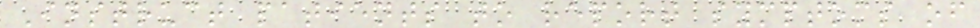Instruct patients to report symptoms of
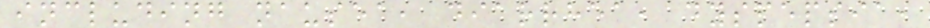including nausea, diarrhea, dyspepsia,
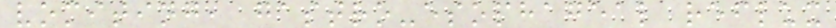vomiting, gastro-esophageal reflux
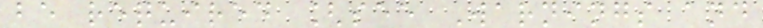be required [see Warnings and
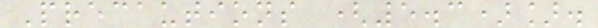Precautions (5.3)].
